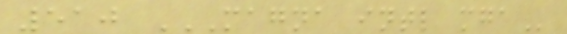510 MAGNA INTL MGA
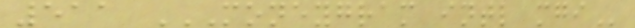511 MONEYGRAM INTL MGI
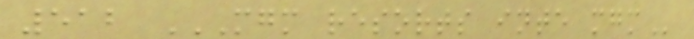512 MGM RESORTS INTE MGM
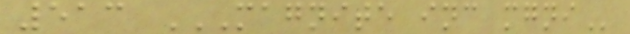513 MAGNITE INC MGNI
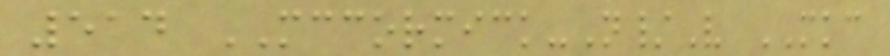514 MCCORMICK-N/V MKC
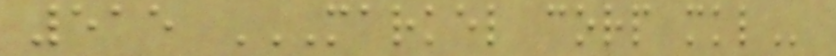515 MARKEL CORP MKL
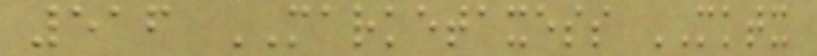516 MARKETAXESS MKTX
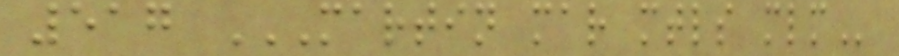517 MARTIN MAR MTLS MLM
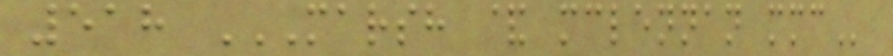518 MARSH & MCLENNAN MMC
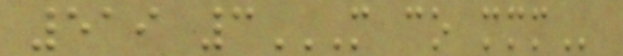519 3M CO MMM
